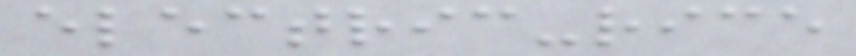electric-rice
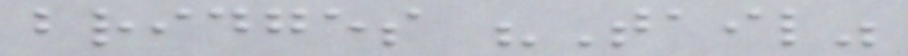bridges "Tail"
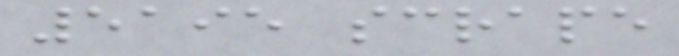5195 scrape
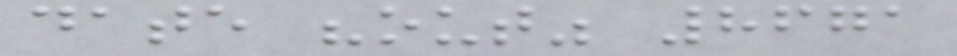date "out" 8671
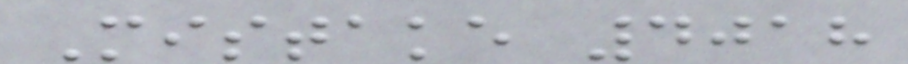Mistake 4018
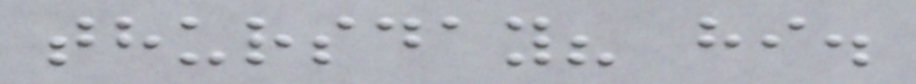thursday? hi.
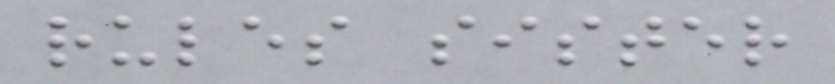rules sister
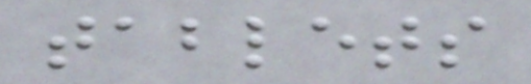tablets
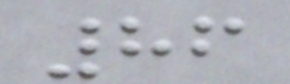86
